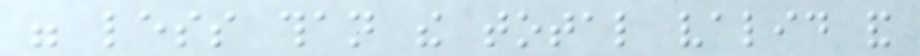were less than the total valid and
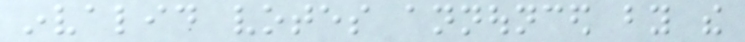invalid votes announced by the
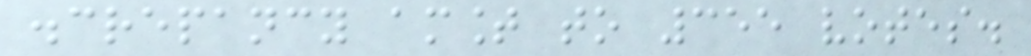discrepancy amount to 355 votes.
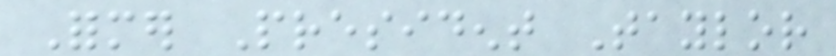Former President Taylor
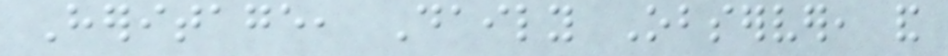Heritage, Daily Observer, and
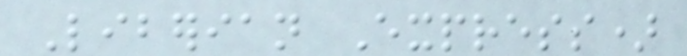Liberian Express)
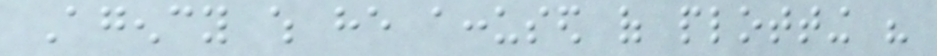Agency which he accused of plotting his
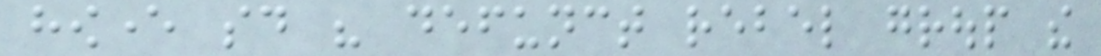however said his defunct rebel group the
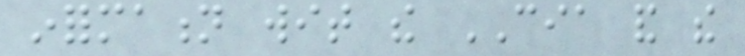information wit the CIA and the
